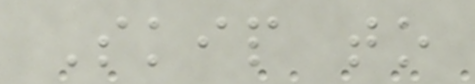Skip to
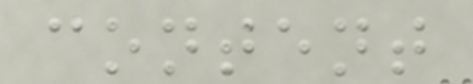content
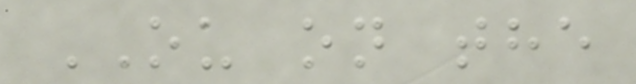OU on the
